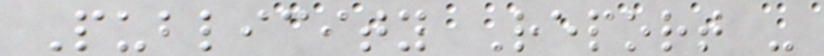Publicity Report -
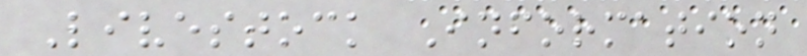Livestock Information
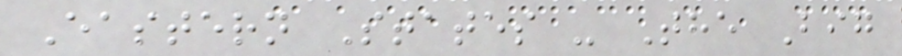Eastern States - The Big
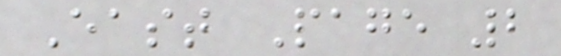East Page 2
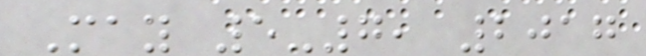May 5-7, 2017
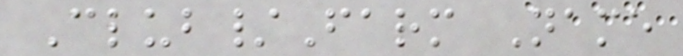Club/Farm Name
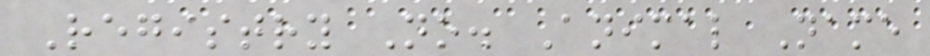Registry No. Animal Name
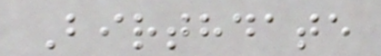Birthdate
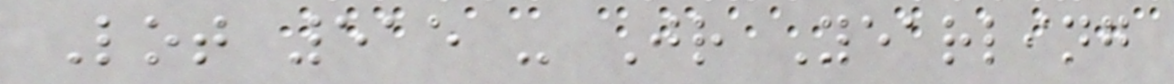Lot 515 - Jr Yearling
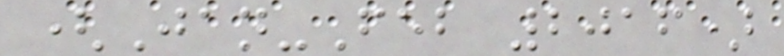(Jan-Feb 2016)
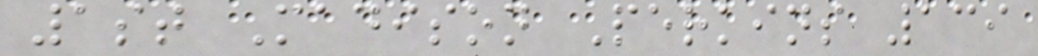1st Madison Perkins 139
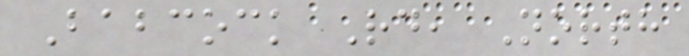Babcock Rd, North
